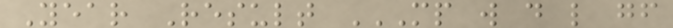Year Result MP W D L GF
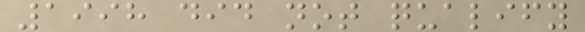1998 did not qualify
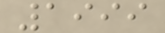1999
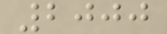2000
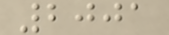2001
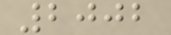2002
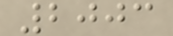2003
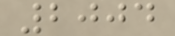2004
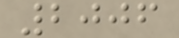2006
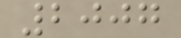2007
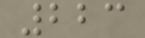223
